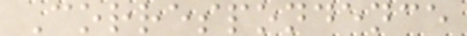Correspondence
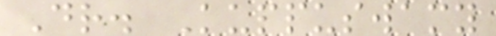Dr. Kuppuswamy
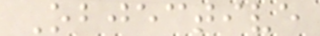Objective
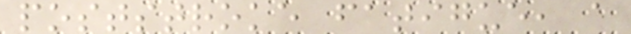poststroke fatigue, a
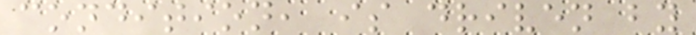condition, is driven by
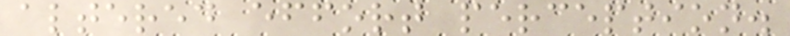altered effort perception.
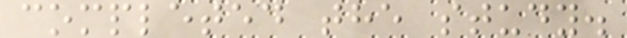completed the study.
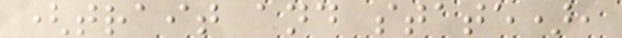(trait and state),
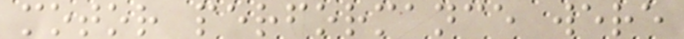motor performance were
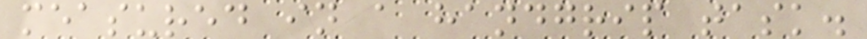measured in a handgrip task.
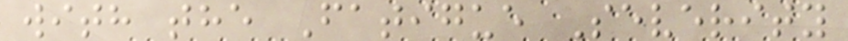with the Fatigue Severity
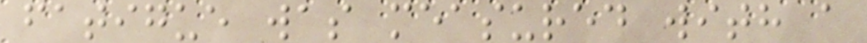fatigue was measured with a
